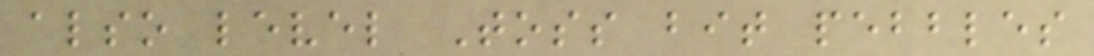also level Toss bit pebbles
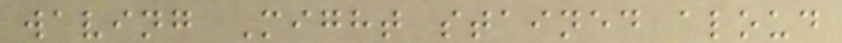waving Might stained aloud
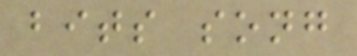bits song
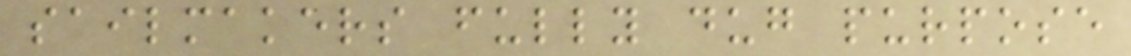sailmakers fully dug purpose
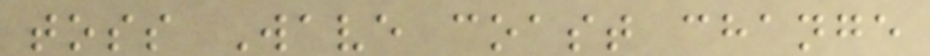toss Wave coast change
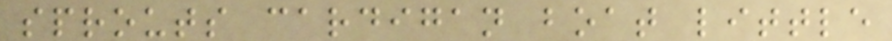sprouts cardigan boat little
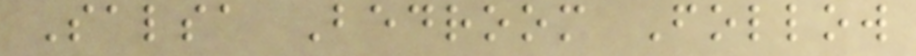Salsa Bedroom Follow
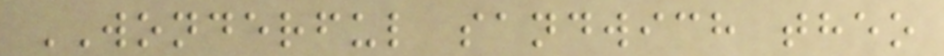WONDERFUL sandwich theo
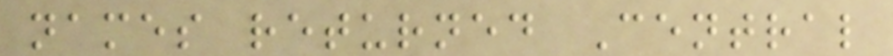names returned Central
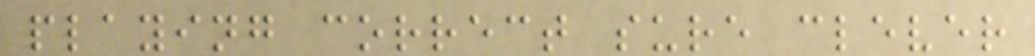playing correct sure clever
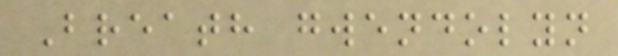Breath gwendolyn
